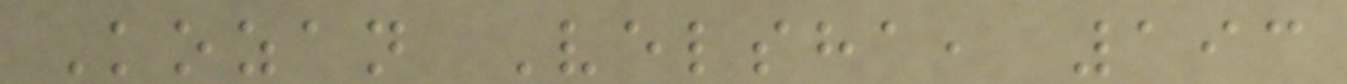Kozan Velsha, 193
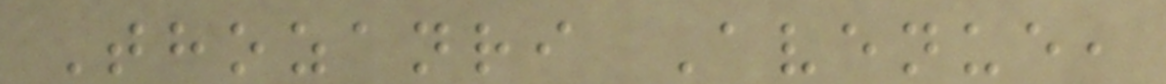Thozanri Avenue,
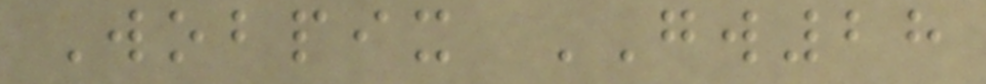Wobpix GW28
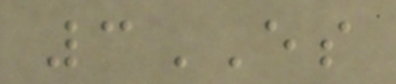3ES
